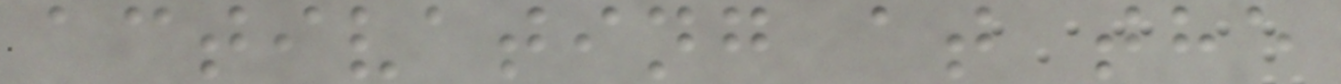activating at the
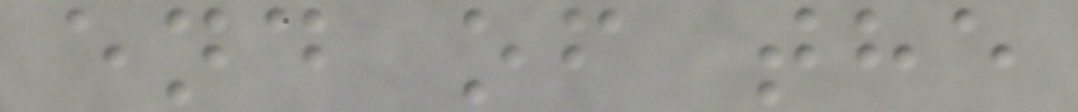end of the
